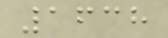1638
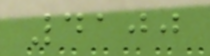4100
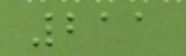211
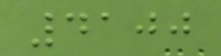4100
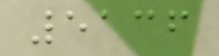5136
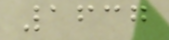1637
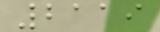2119
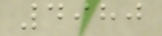4980
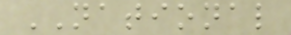NATIONAL
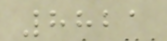8821
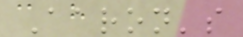Aaron's
